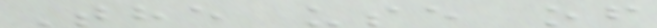The use of
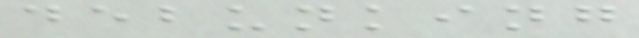debunking
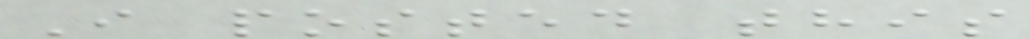I posted this
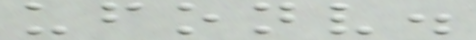ufonv.
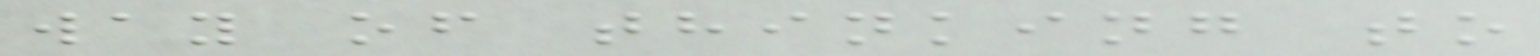way of thinking to
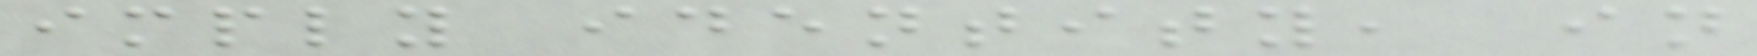imply identity, in
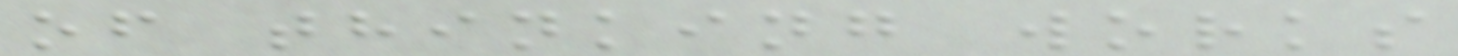of thinking works
